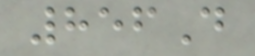856D
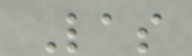Las
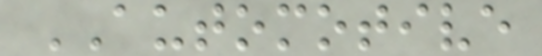AUTOMOTIVE
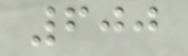600
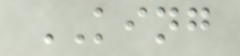KING
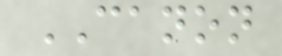CANON
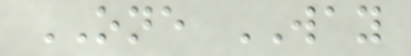ONE WAY
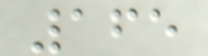165
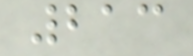213
